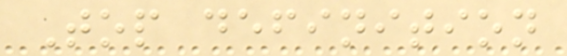Top definition
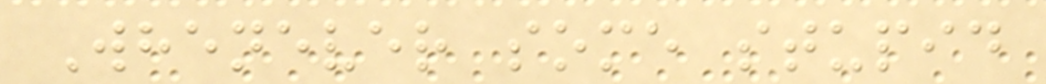Whenever some stupid
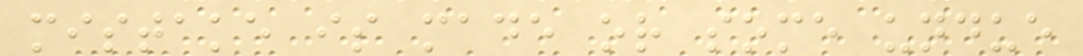mistake is made or some undue
